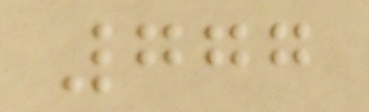777
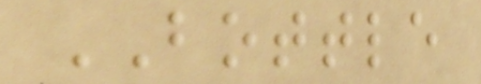BOTTLE
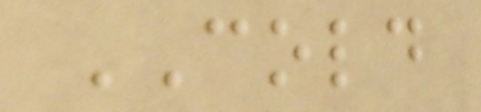COLD
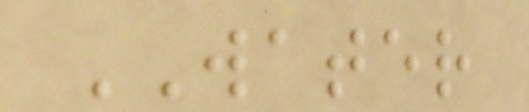WATER
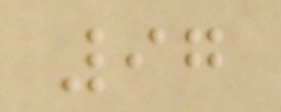97
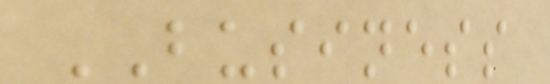BUSINESS
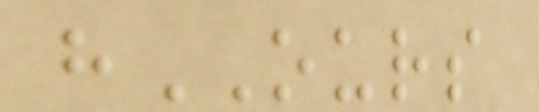hOURS
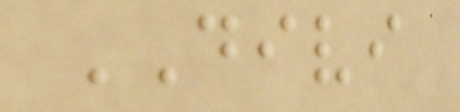DIVI
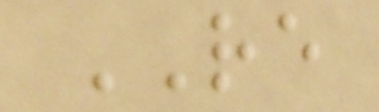RE
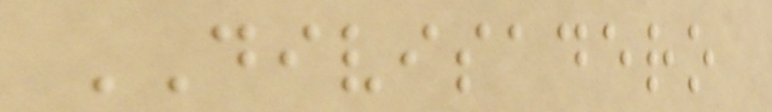DIVISADERO
